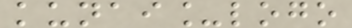kunai_logo
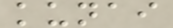kunai
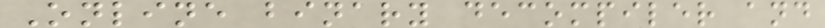Online binary decompiler and
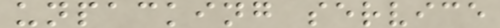unpacking service
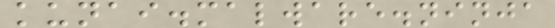kunai.malware.ninja
